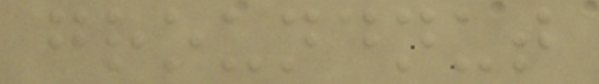groundnut
